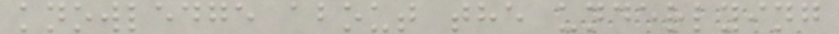knowledge about the underlying
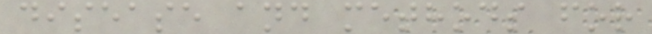disease and methods for
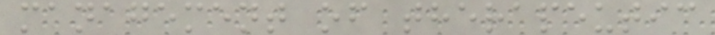management of therapeutic
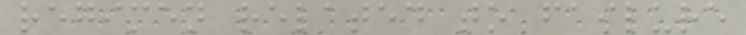regimen related to failure
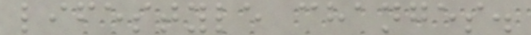lifestyle changes.
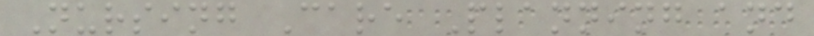Nursing Care Planning and
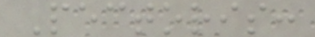Pectoris:
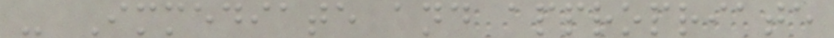- Immediate and appropriate
